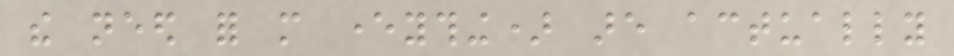the need for more everything) are actually
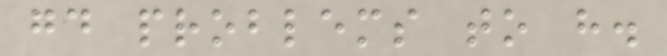good problems to have.
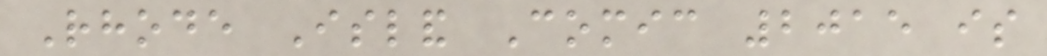Rhode Island Comic 2015 is
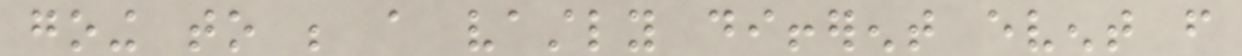going to be a vastly different event from
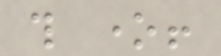this one!
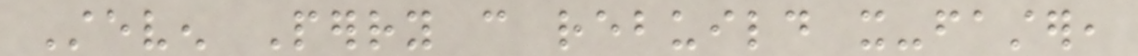Steven Perry can rebuild it-faster,
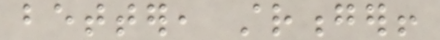better, stronger!
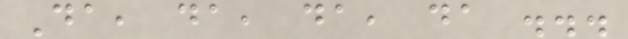Da, da, da, da ...
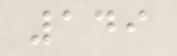149
